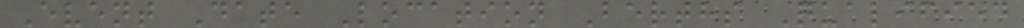Event Date Location Berths Qualified
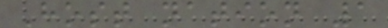Host nation 1
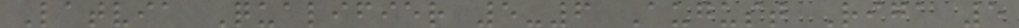Latvia Qualifier 5-6 August Riga 5
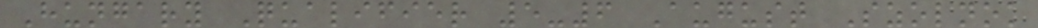Hungary Qualifier 5-6 August Szolnok
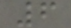6
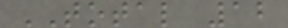TOTAL 12
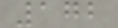172
